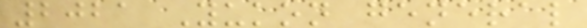2021 Yukon general
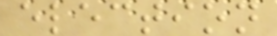election
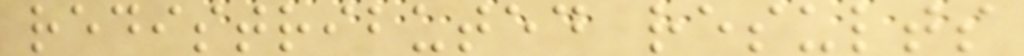redistributed results
